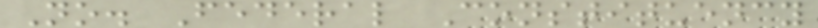No. Federal Constituency
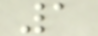1
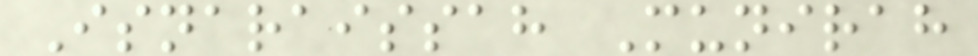Isnaraissah Munirah
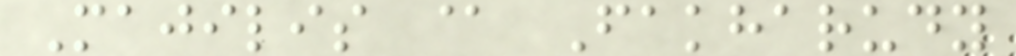Majilis @ Fakharudy
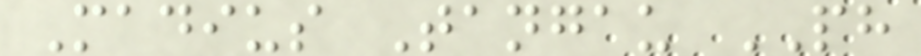Madius Tangau PH
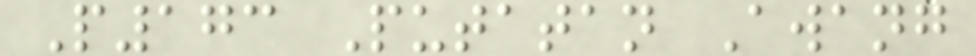P173 Putatan Awang
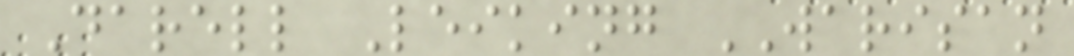Darell Leiking WARISAN
